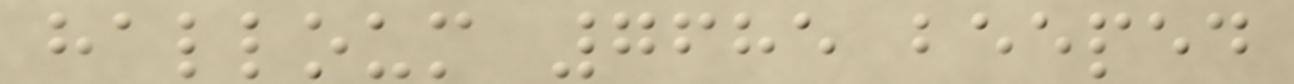halloum 7685 beeped
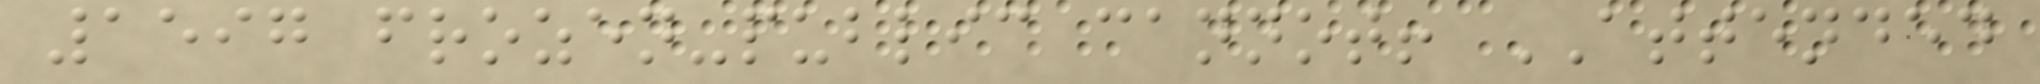1597 frozen-public cannot! ATTENDED
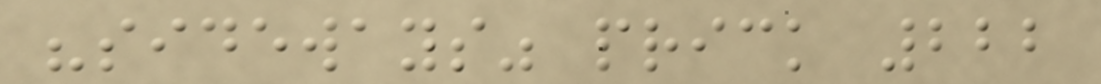"sideways" prick 222
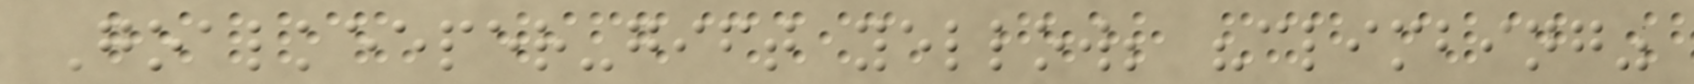Goalkeeper-gift yellow; "climbing"
